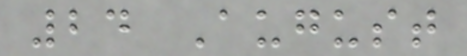24 August
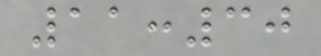11:30
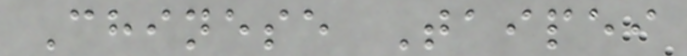Chinese Taipei
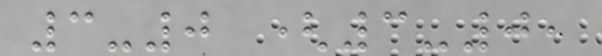3-0 (3-0,
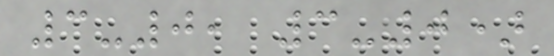3-0, 3-0)
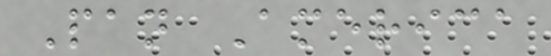Pan America
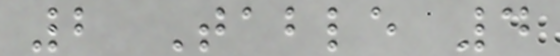2 Table 4
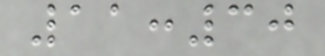11:30
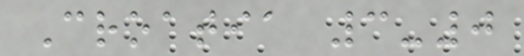Croatia 3-0
